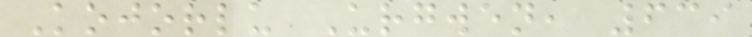Kojorlu Urgwen, 639
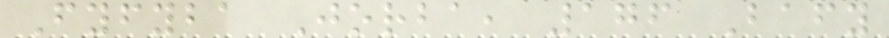Fyfyba Jorba, 176 Bafy
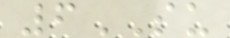6SU
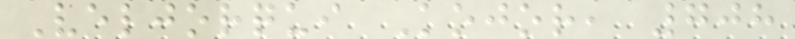Veljorqui Kojor, 708
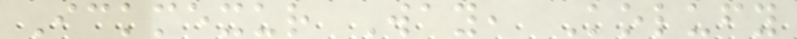Ickmexur Way, Kolufy
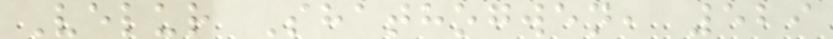Velur Shathogwen, 529
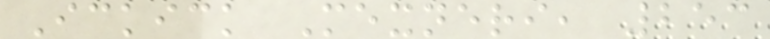Ickick Mexneri, 253
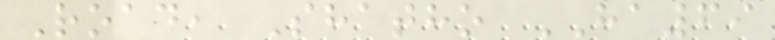Road, Shatho HA69
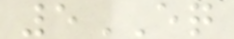5EQ
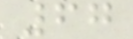67
